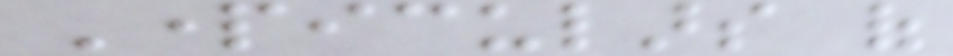Particulars of
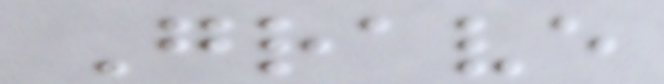Grave
